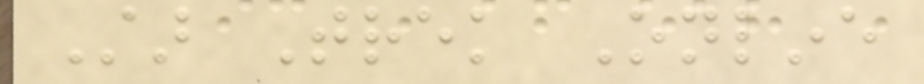Star Trek Online
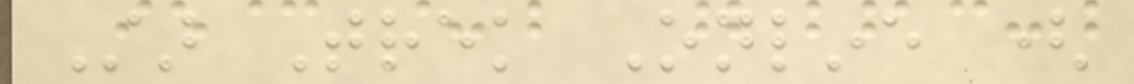Star Trek Online (
